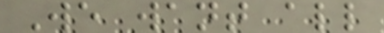We want all
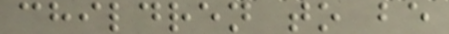children to be
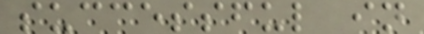successful in
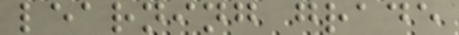learning grade
